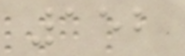152
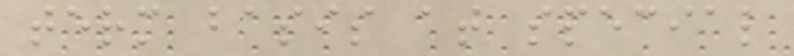term basis at special
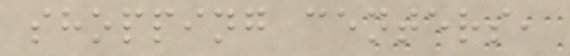shopping centers,
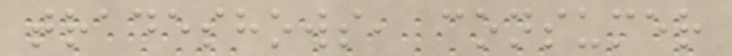tradeshows, consumer
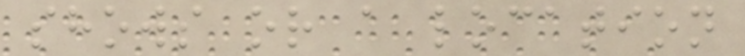shows or a location
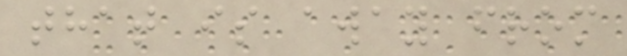that is away from
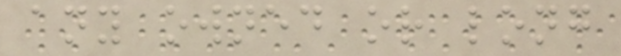any owned or long
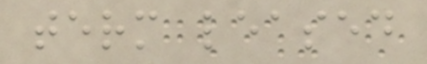term leased
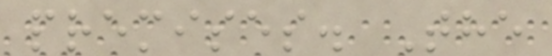premises. The
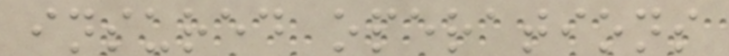insured operations
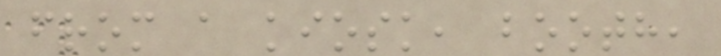from a kiosk, booth,
